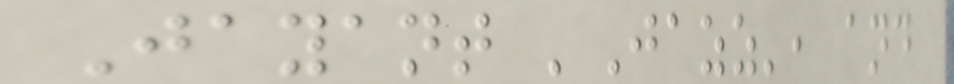Jayant 'Jazz', and
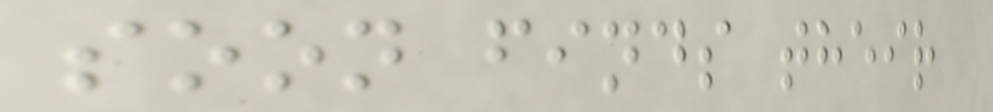soon finds their
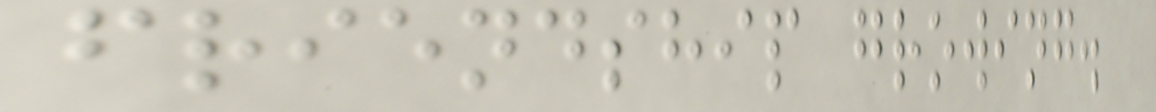friendship growing.
